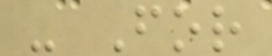- For
